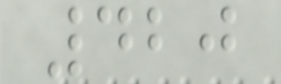420
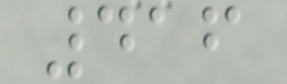416
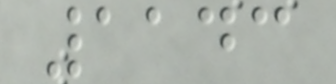1143
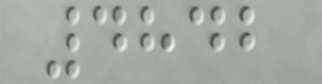4842
